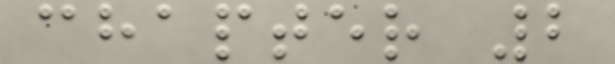chapter 2
